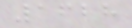1628
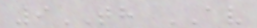9TH AV
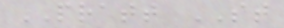PRATT ST
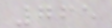765
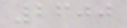2600
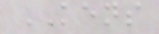KENS
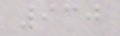930
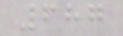687
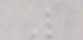L
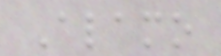Alamo
